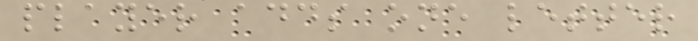player adds one letter
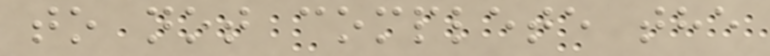to not complete the
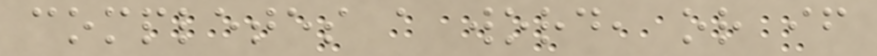completes a word, or if
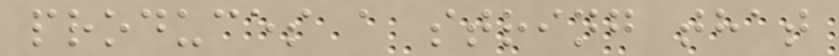produces a string that
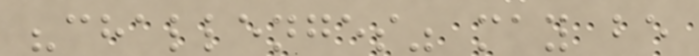"challenges" may be
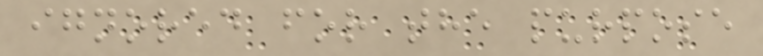ignored for the purpose
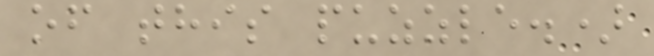of this puzzle.)
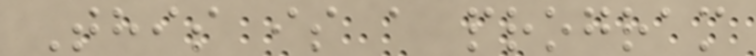This is a program
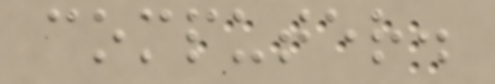computer.
